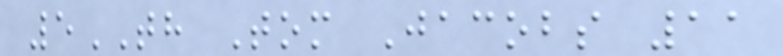5TH Tom Jacobs 11
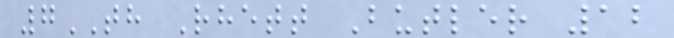7TH Rhett Butler 12
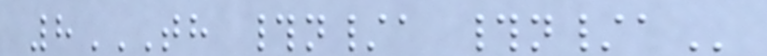8TH #N/A #N/A
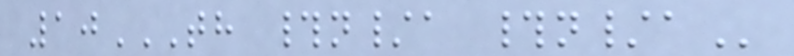10TH #N/A #N/A
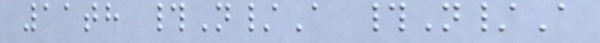11th #N/A #N/A
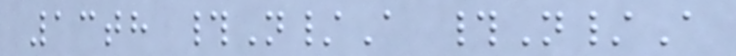13th #N/A #N/A
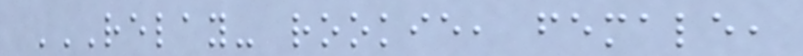RELAY- ROOKIE, FEMALE,
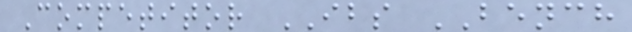Competitor IBS BENCH
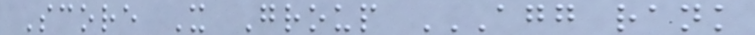Score X Group AGG RANK
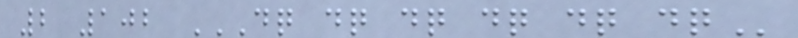2 102 DQ DQ DQ DQ DQ DQ
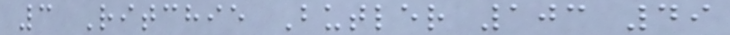3 Ritchie Butler 103 49
